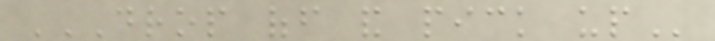DROP OFF AND PICK UP
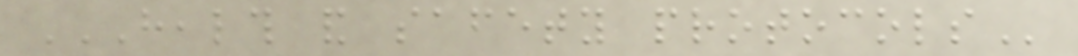HEALTH AND SAFETY PROTOCOLS
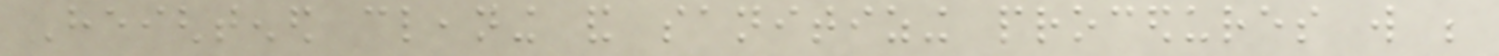Heightened cleaning and sanitizing procedures will be
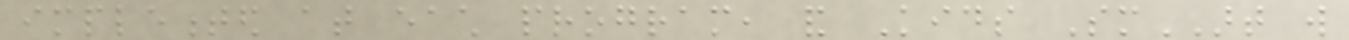implemented at each program, and Kids SmART will
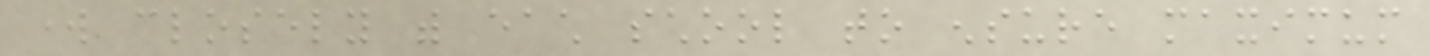work closely with each school to ensure maximum
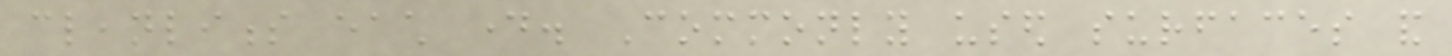cleanliness each day. Commonly used surfaces and
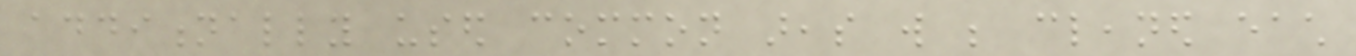additionally used common areas will be cleaned each
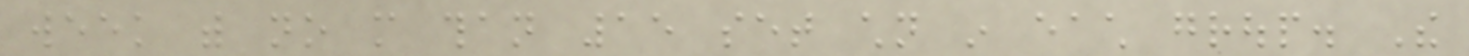week with no more than 15 set children in each group. The
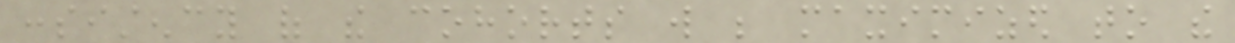consistency of the cohorts will be maximized to the
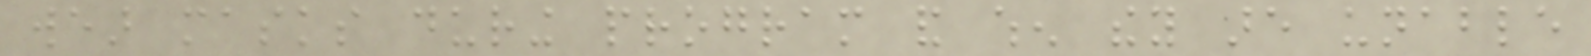wear masks during program and when they are unable
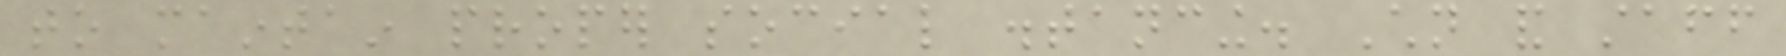to maintain proper social distancing. Children and staff
